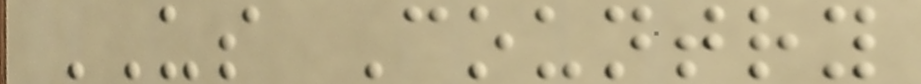US Country
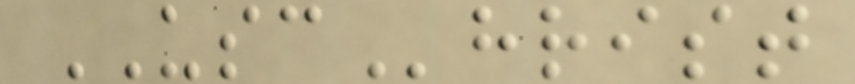USChrist
